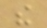the
